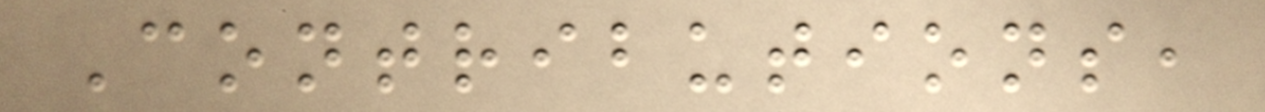Contributions,
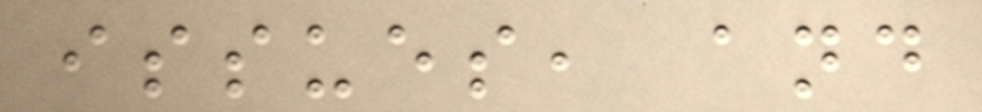issues, and
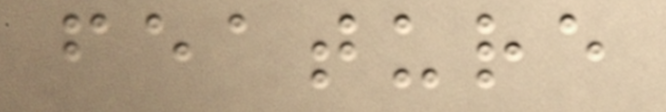feature
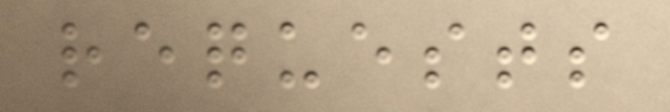requests
